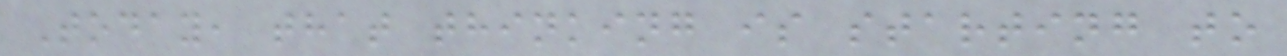Today, that thinking is starting to
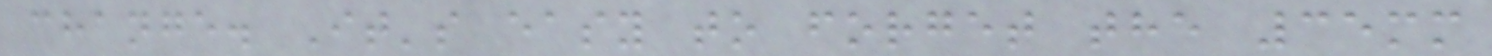change. It's easy to forget the 35mm
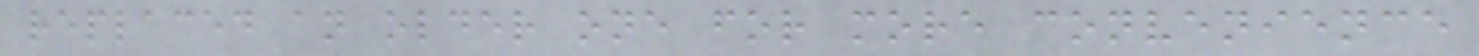replaced an older one for more convenience
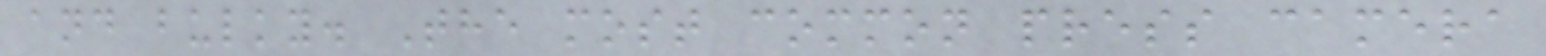and bulky. The most common press camera
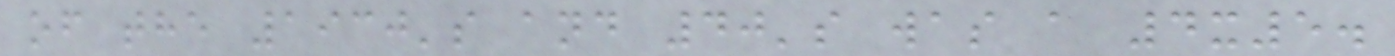of the 1930's and 40's was a 4x5.
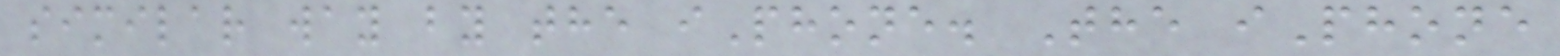similar way by the iPhone. The iPhone
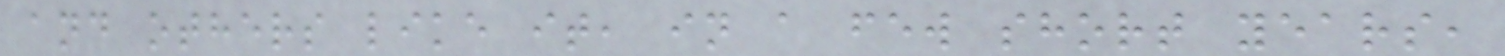and others like it, in a few short years,
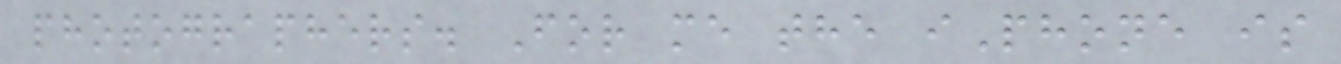photographers. For me the iPhone is
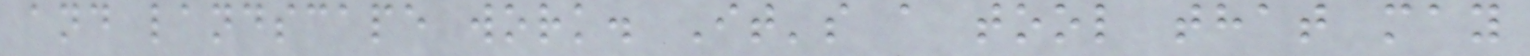and landscape work. It's a tool that may
